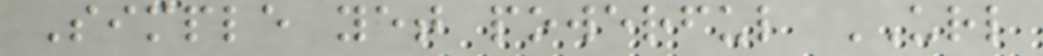Simple yet powerful URL
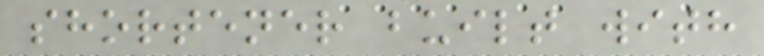shortener built with
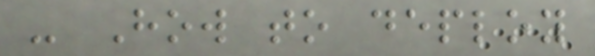- How to deploy
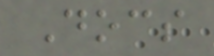Docs
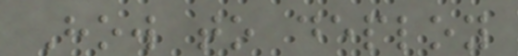How to deploy
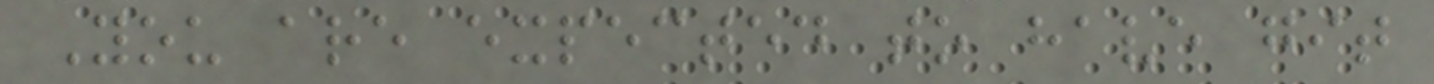You are expected to have git
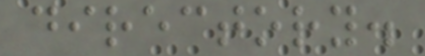directory.
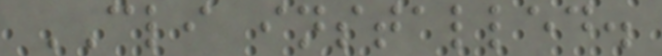CLI installed.
